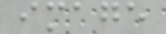image
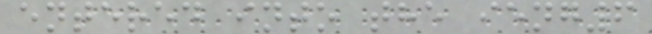entered into the ieng6
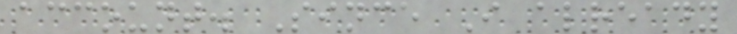account. Since I already
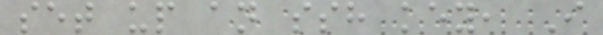set up an ssh key, I
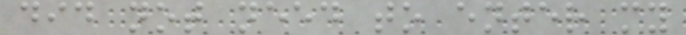did not need to enter my
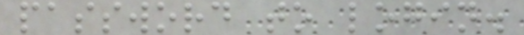password to login.
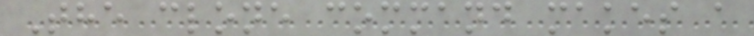The clone command makes a
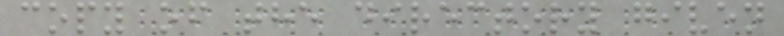copy of the directory given
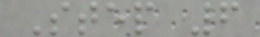Step 6
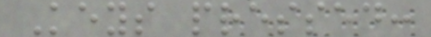Keys pressed:
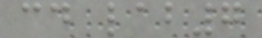cd lab7
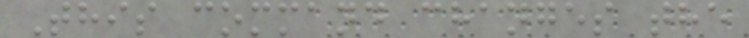This command changes the
